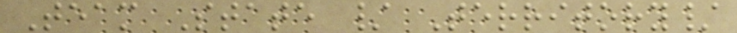Team State / Territory/
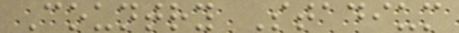Country Stadium
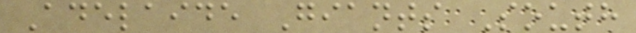Adelaide Giants South
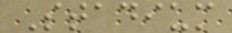Stadium
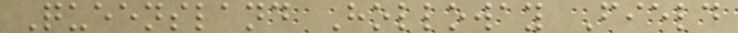Queensland Holloway Field
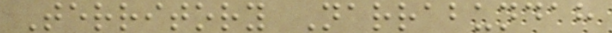Territory Narrabundah
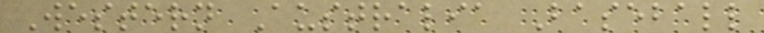Western Australia Baseball
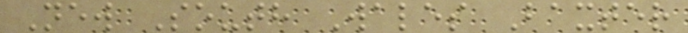New South Wales Baxter
